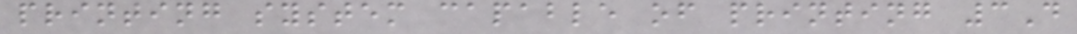printing system capable of printing 3D
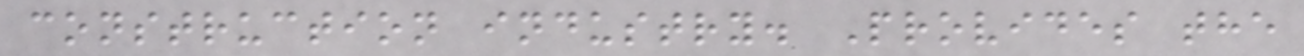construction industry. Provides the
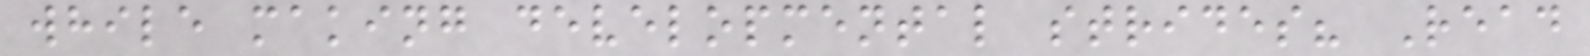while making developmental strides? Read
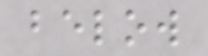below
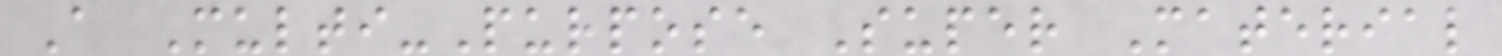A Multi-Purpose Super Material
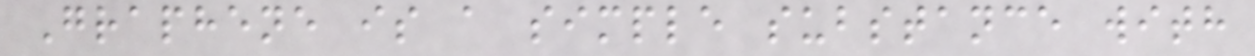Graphene is a simple substance with
